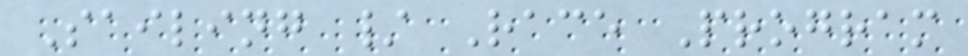Sailing / Race Program
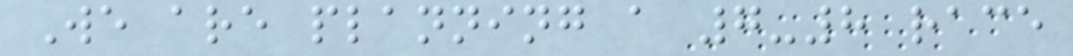We are planning a 7-8 race
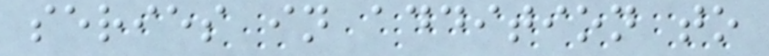series in addition to
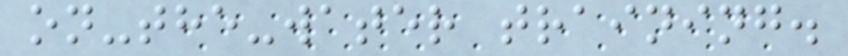on-the-water training.
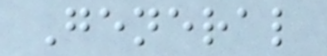General
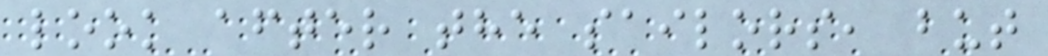look after the sailors, but
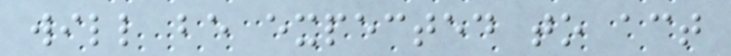will be expected to act
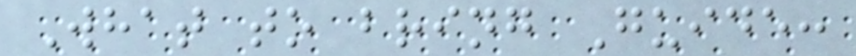What to bring Guide:
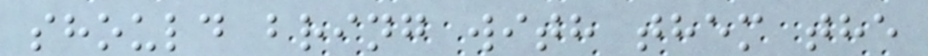should bring with them the
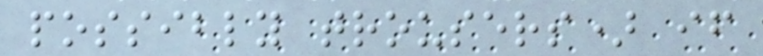possibly trousers) if
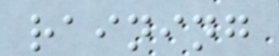raining
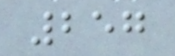257
